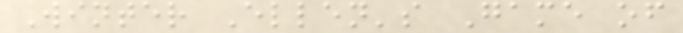Winter Ellen's Game of
